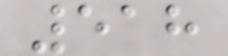518
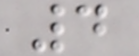4
